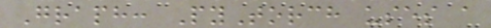Graph: PyTorch uses a
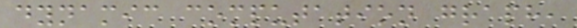dynamic computation graph,
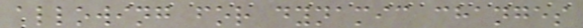allowing for dynamic changes
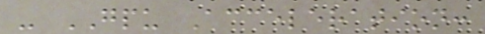- GPU Acceleration:
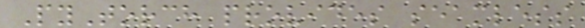PyTorch provides seamless
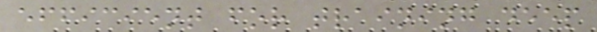efficient for training deep
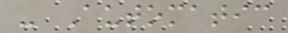- Automatic
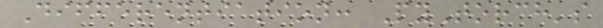Differentiation: PyTorch's
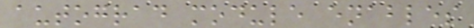autograd module enables
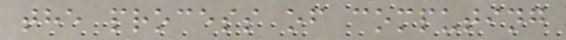the process of computing
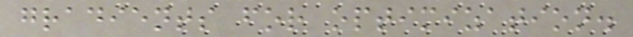gradients for optimization.
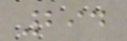294
